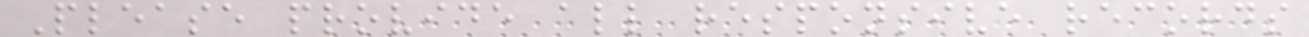Please provide all responsive records
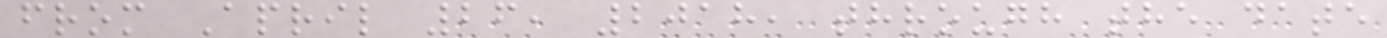from April 26, 2018, through the date
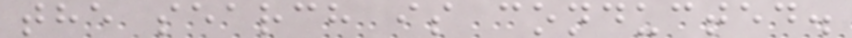the search is conducted.
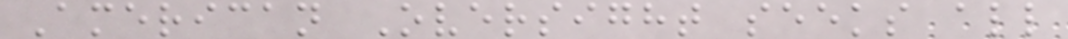American Oversight seeks all
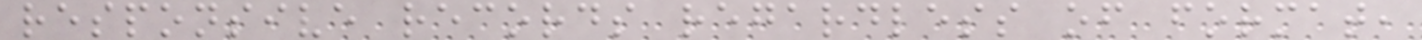responsive records regardless of format,
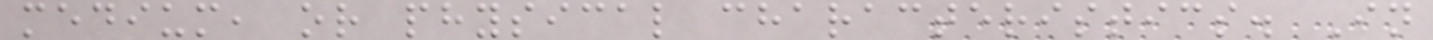medium, or physical characteristics. In
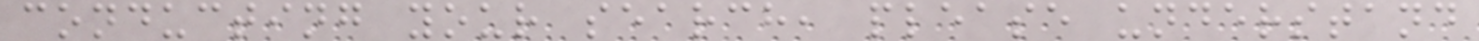conducting your search, please understand
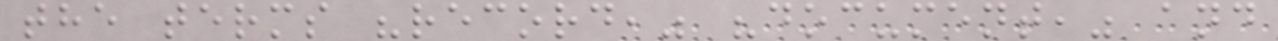the terms "record," "document," and
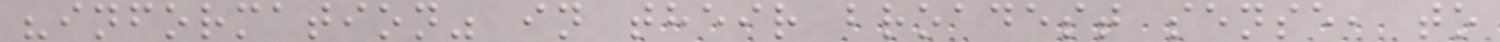"information" in their broadest sense, to
